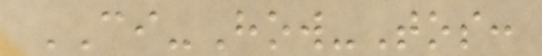CI-How-Tos:
